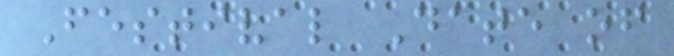Festival Date of
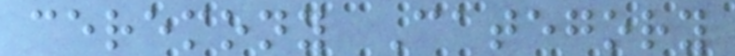ceremony Category
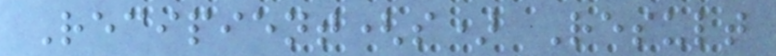Recipient(s) Result
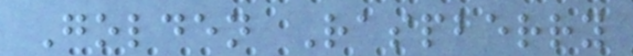Golden Raspberry
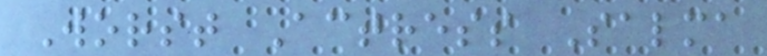Worst Actress Salma
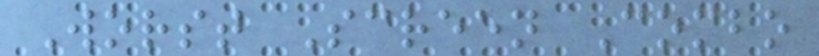Worst Screen Combo
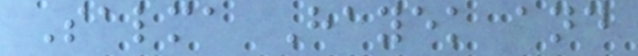Salma Hayek and
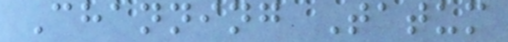Channing Tatum
